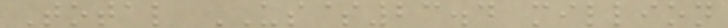Total US$23.4 million
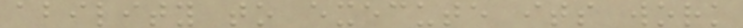ability to execute its work
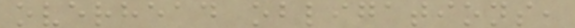overhead obligations,
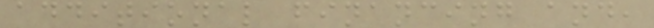additional financing and,
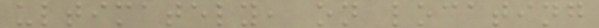ultimately, on locating
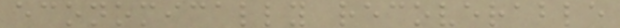economically recoverable
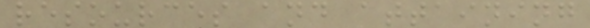resources and attaining
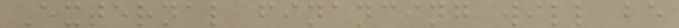External financing will be
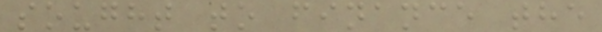sought to finance the
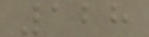128
